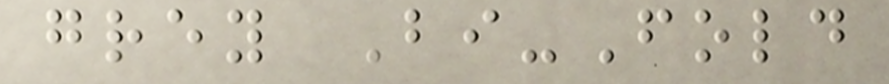grey Bi-Fold
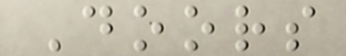Doors
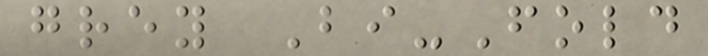grey Bi-Fold
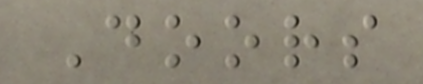Doors
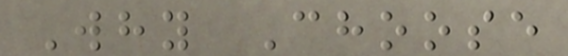Why Choose
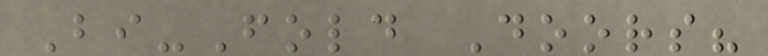Bi-Fold Doors?
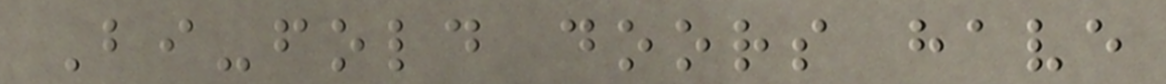Bi-fold doors have
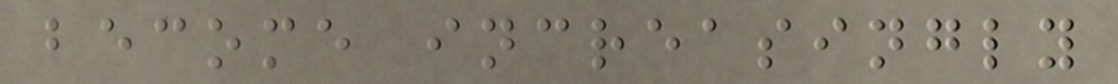become increasingly
